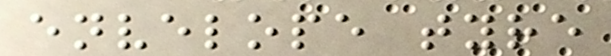envelope tyre
